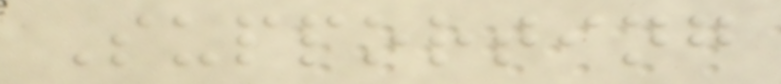Supporting
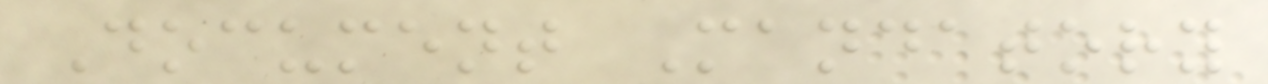Document Mandatory
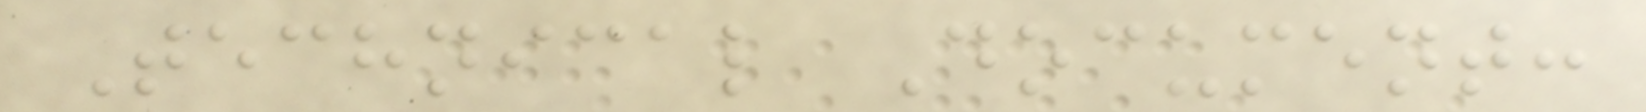Technical Document:
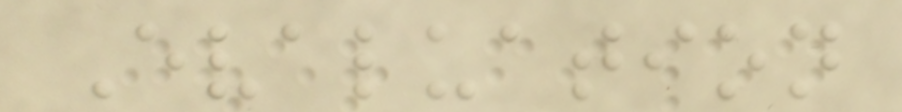Evaluation
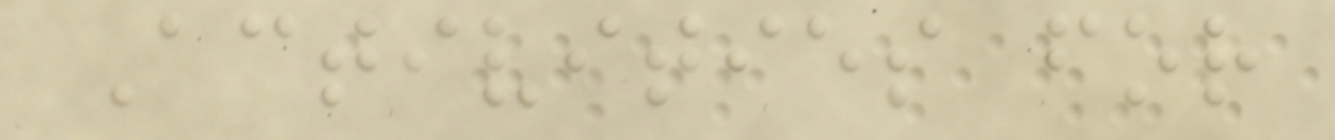Activities for
